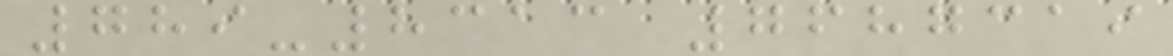789-8313 7687319
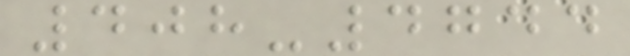408-4744
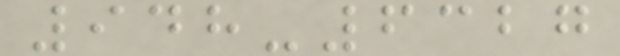948-6327
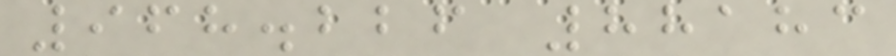968.226 88183
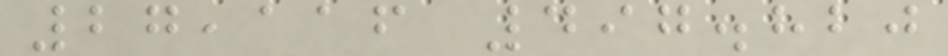27,116 497.820
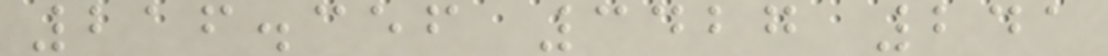216.356 3427 241
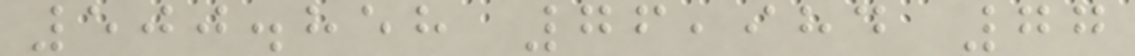500.858 76,984 77
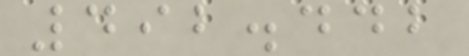492.442
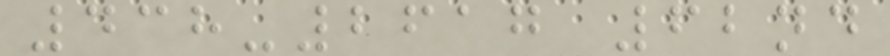438-2617 62nd
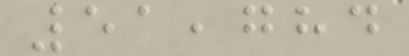51,784
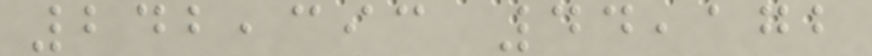242,393 44,172
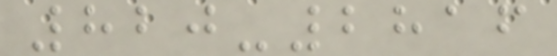820-2816
